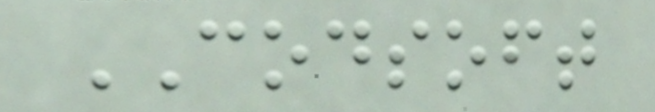CODSOFT
